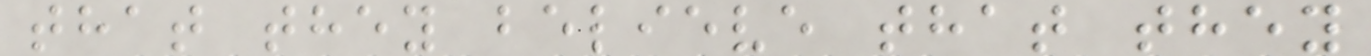that they believe that they
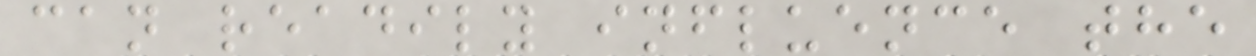can readily influence the
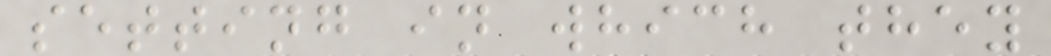setting in which they
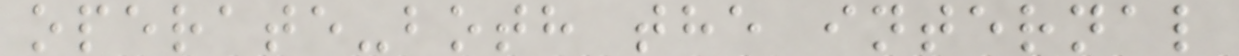operate-both the internal
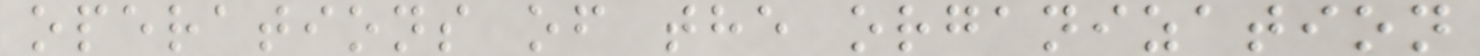operations of the organization
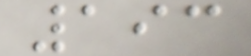193
